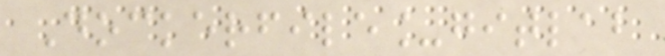Dockerfile_gitlab
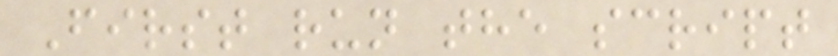First run the script
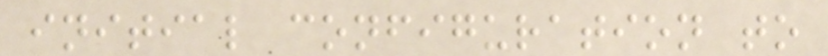initial configuration to
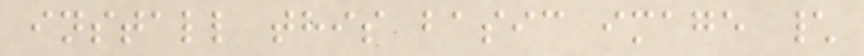install this basic image \
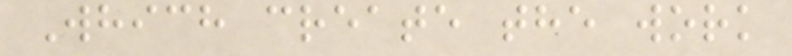Which create the work
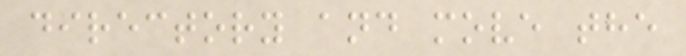directory and move the
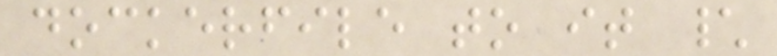dockerfile to it \
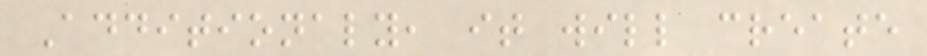Additionaly, it will create
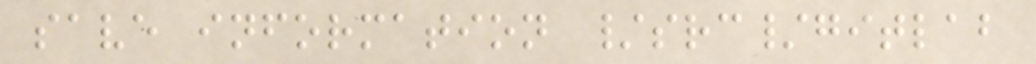save information /src/gitlab
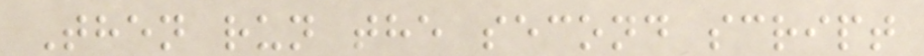Then run the second script
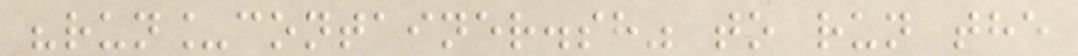"run_container.sh" to run the
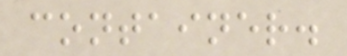container.
